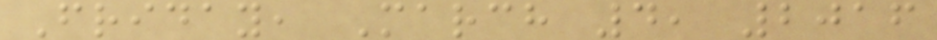Friday, March 4, 2016
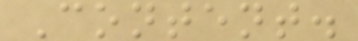Content.
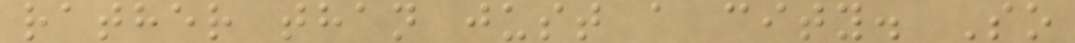rather than just a city. So
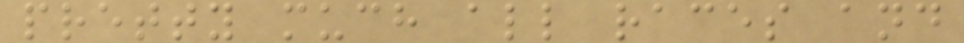pretty much all races and
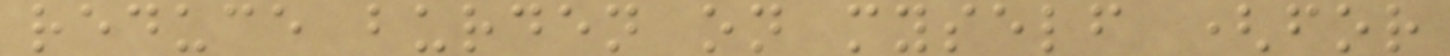reduce burden on myself (for
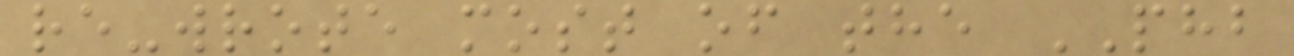re-wrote most of the PHB
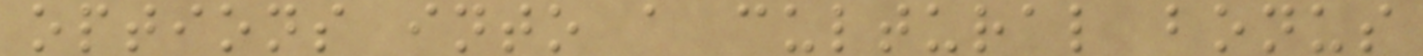options into a cultural bonus
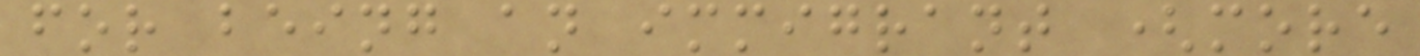for being an immigrant (more
